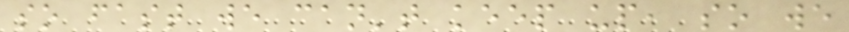so fast we can't keep up, so we
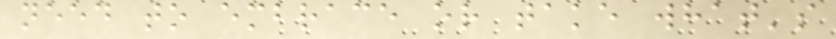need to embrace or take what's
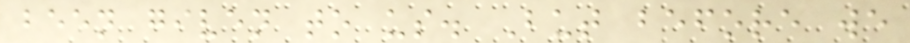been given to us. But before we
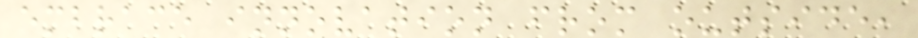embrace innovation from outside,
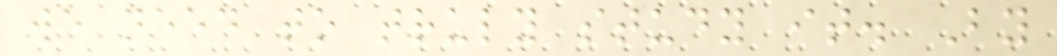we need to truly study it. By
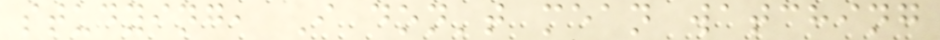studying, I don't mean watching
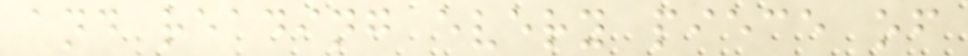and reading every piece of
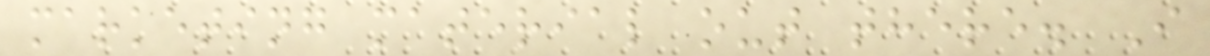marketing material out there. I
